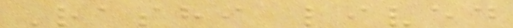Rashi lived
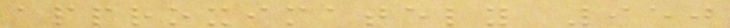approximately 950
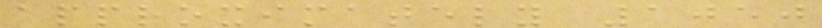approximately 1050
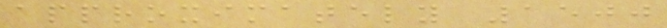approximately 1500
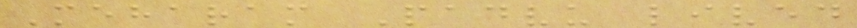Meharam Padvu lived
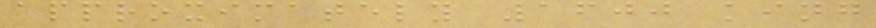approximately 1600 king
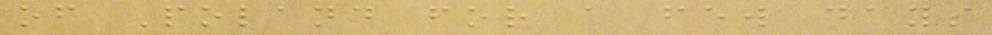of Poland for a few days
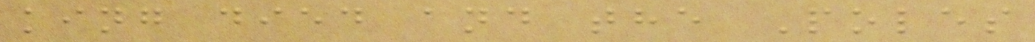king died and the Poles
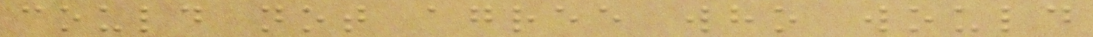could not agree who would
